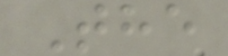The
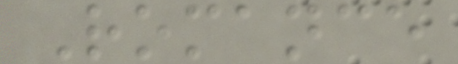Romance
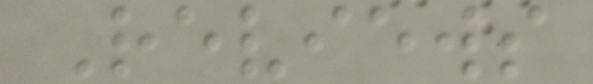Reviews
